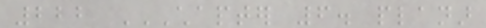222 CHAPTER 6. PLANAR
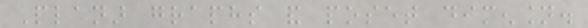Planar graphs and poset dimension.
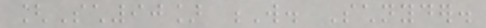[Sch90] W. Schnyder.
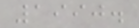1990.
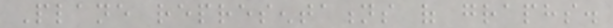Plane representations of graphs.
